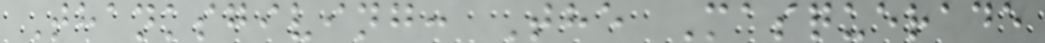Thanksgiving: The Masquerade
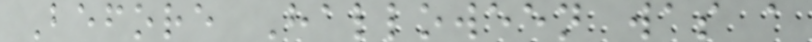Before Halloween was a
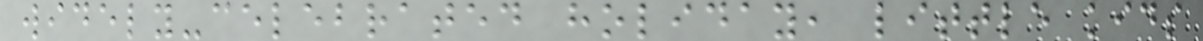widely-celebrated holiday, little kids
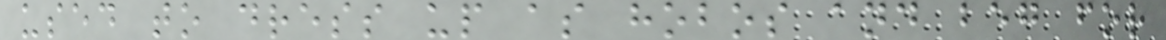used to dress up as hobos and beg for
